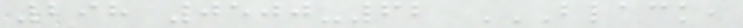298 0500-62 BLACK,
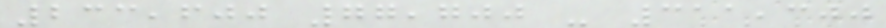233,600 77,700 - 311,300
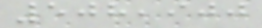508,900
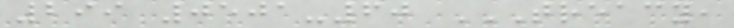299 0501-60 TREACY,
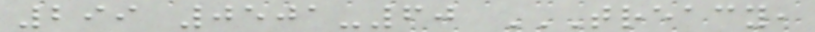299 0501-60 TREACY,
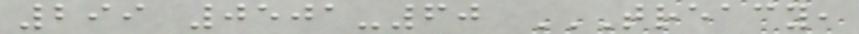299 0501-60 TREACY,
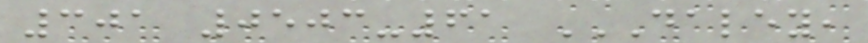301 0503-61 DALEY,
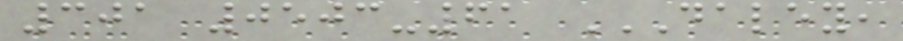301 0503-61 DALEY,
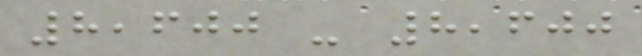8,600 - 8,600
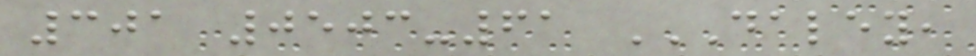301 0503-61 DALEY,
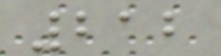212
